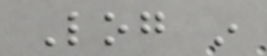Log in
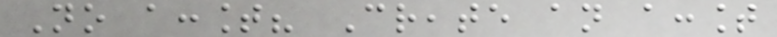No account? Create an account
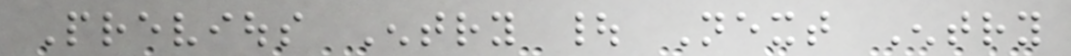Previous Entry | Next Entry
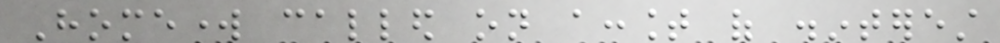Homework called on account of disinterest
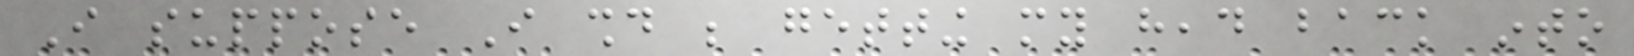I suppose I should be getting my head back into
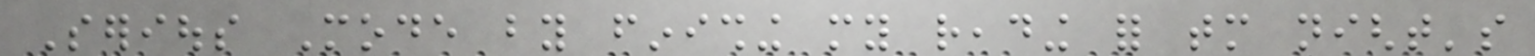Serious Mode by finishing my reading for tomorrow night's
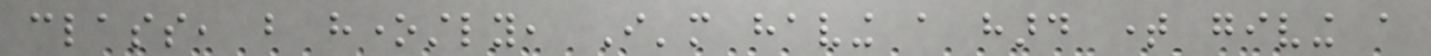class, but honestly, I'm having a hard time giving a
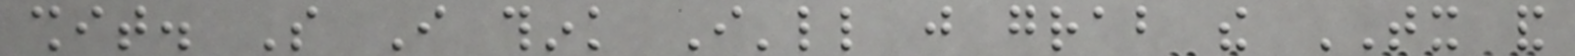shit. So I think I'll just grab the TX and
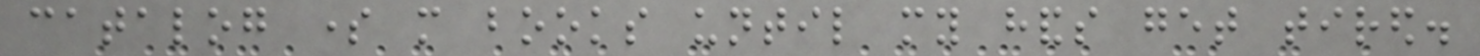catalog some more books until my hands get tired.
